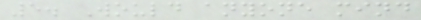5. Would anyone mind
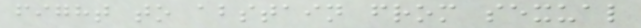fight to abstain from sexual
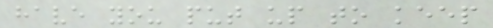have you put up to keep
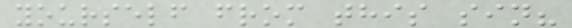yourself from this sin?
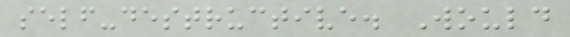self-destructive. Would
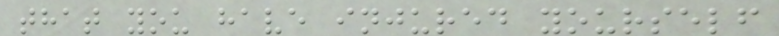that you have injured yourself
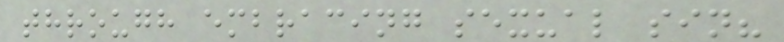through embracing sexual sin?
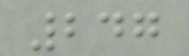247
